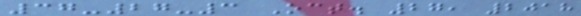37-27-3 Oct. 27, 2018
